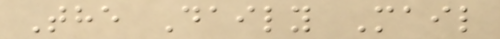The Daily Mail
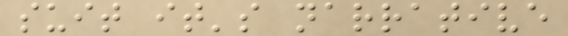suit it's narrative
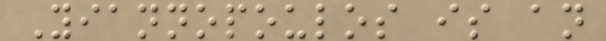Yiannopoulos is an
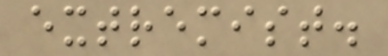extremist.
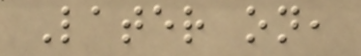Later on,
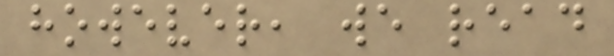however, we read
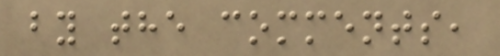by the comments,
